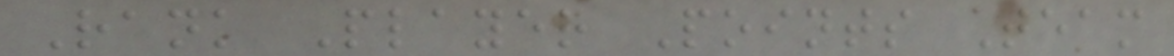Rank Player Points Team
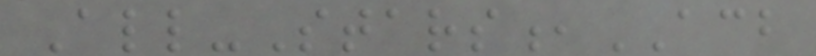All-Stars,ACB
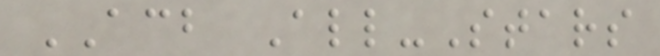ACB All-Stars
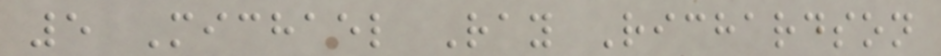5 Michael Ray Richardson
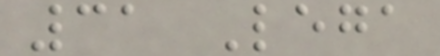31 Lega
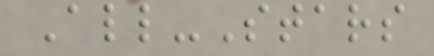All-Stars
